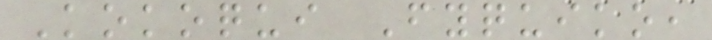Kokoqui Fyquiko,
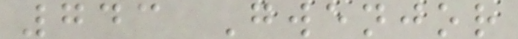743 Gwenjor
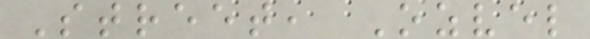Street, Ozvel
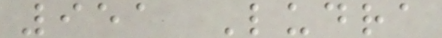951 Ludra
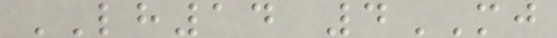LH14 4MJ
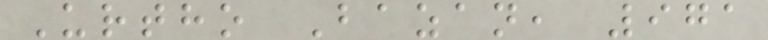Urtho Bazan, 971
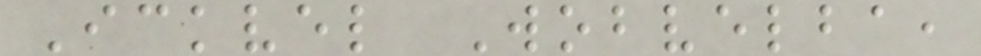Ickvel Wobvelba,
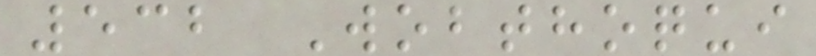532 Wobthoqui
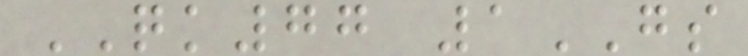QK77 1GS
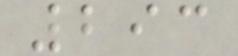293
